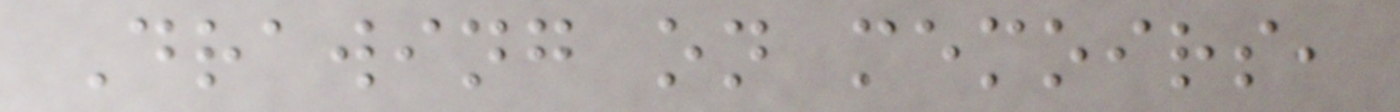Drawing on memoirs,
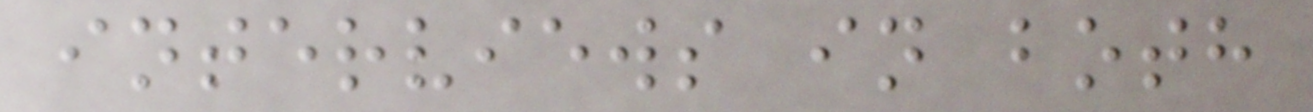interviews in both
